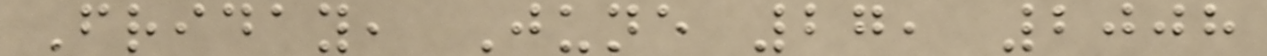Friday, June 27, 2008
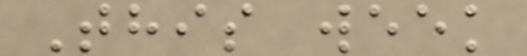This week
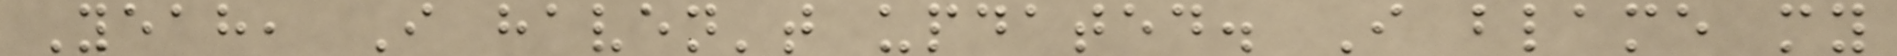Yeah, I haven't updated. I blame my
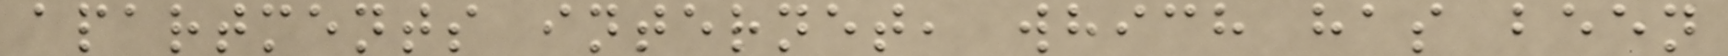apartments internet, which has been
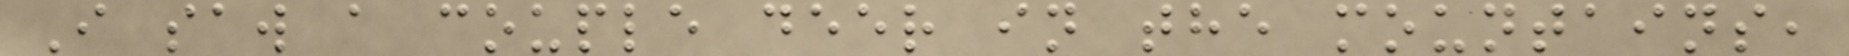I saw a couple deer in the mountains,
